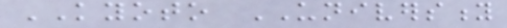KYOTO UNIVERSITY
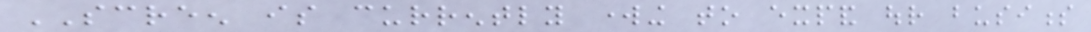SCREEN is currently working to expand our business
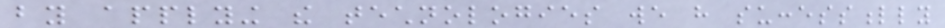by applying the technologies we have successfully
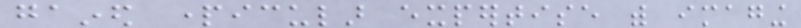gained particular expertise with imaging
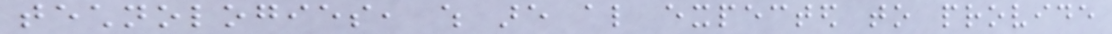technologies, which are also expected to provide
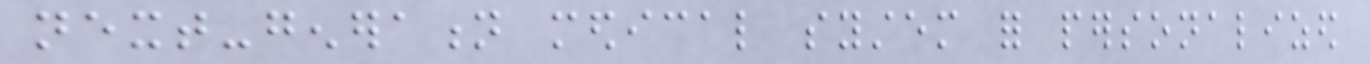next-generation medical system for personalized
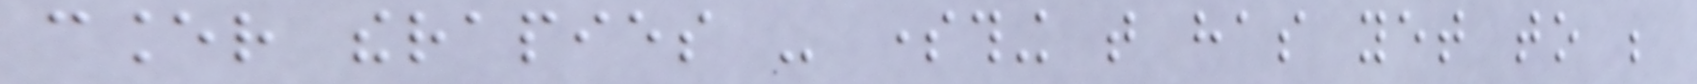cancer therapies - something that has yet to be
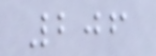206
